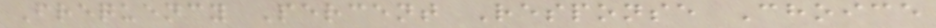Frequency Percent Response Choice
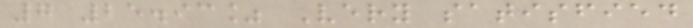7 25.93% Very satisfied
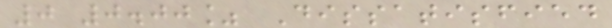0 0.00% Dissatisfied
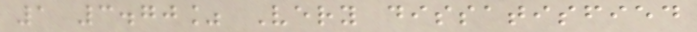1 3.70% Very dissatisfied
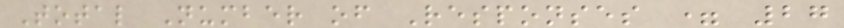Total Number of Responses = 27
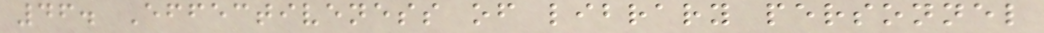46. Effectiveness of library personnel
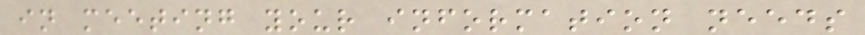in meeting your information needs
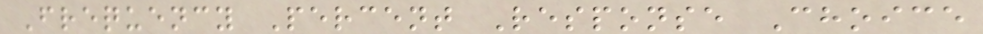Frequency Percent Response Choice
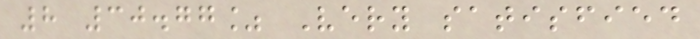8 30.77% Very satisfied
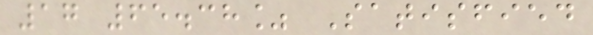17 65.38% Satisfied
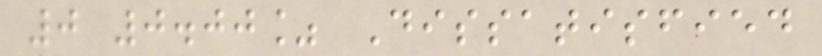0 0.00% Dissatisfied
